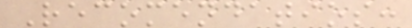Recomendatios:
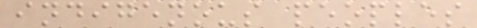indigenous peoples
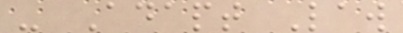- Adapt Law
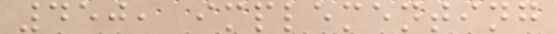450, implementing
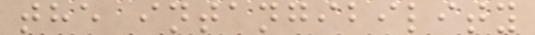the intangibility
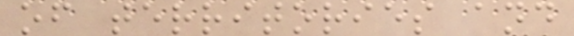of territories and
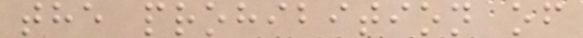the prohibition of
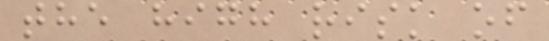the high risk of
